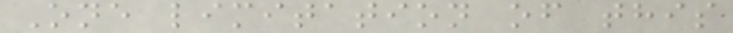One limitation of this
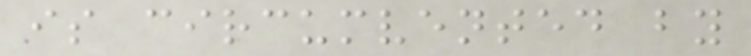is circumvented by
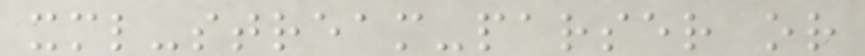xml-stream-parser or
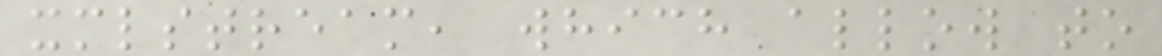xmlstream, which allow to
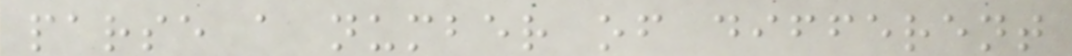parse a number of different
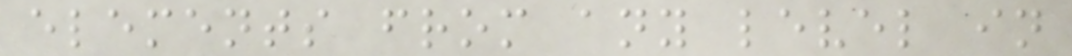elements from any level in
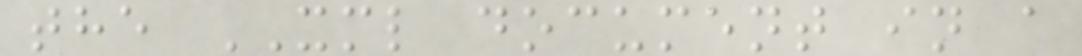the XML document in a
